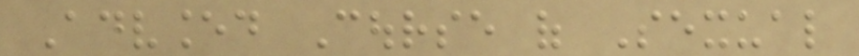Advanced Course of Sexual
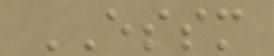ESSM
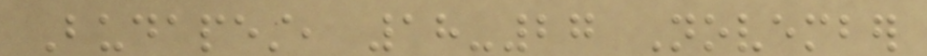Budapest, 18-27 November
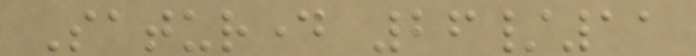Saturday 26/11
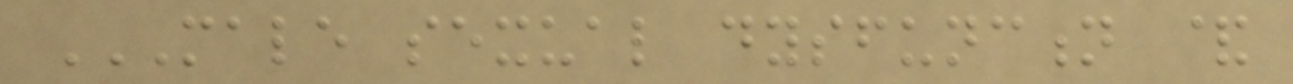MALE SEXUAL DYSFUNCTION &
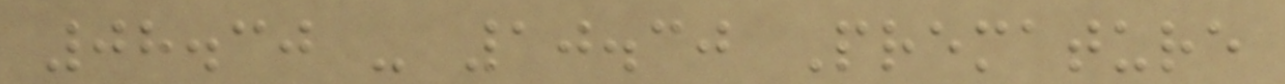08.30 - 10.30 Premature
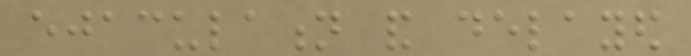ejaculation and delayed
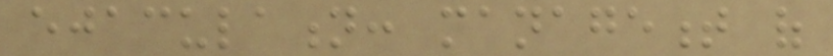ejaculation: management of
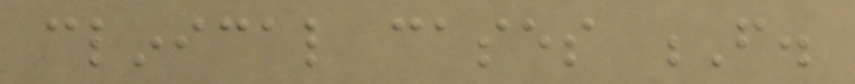clinical cases F.
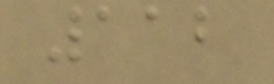112
